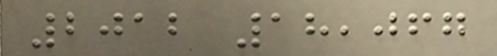2012 18,067
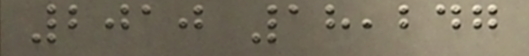2010 18,247
